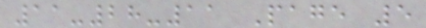11-28-11 Page 5
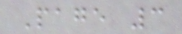Page 3
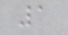1
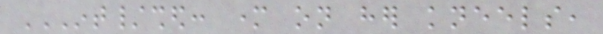INT/SHED: MOTHER ON HER KNEELS,
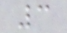3
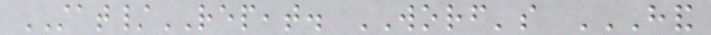STAT/REPEAT. WORF's HAND
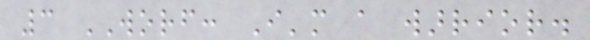3 WORF: I'm a warrior.
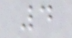4
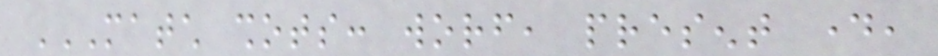MATCH SHOTS: WORF, PRESENT DAY,
